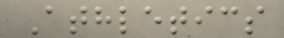Athletics
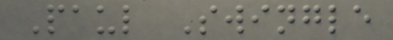Paul Swingle
